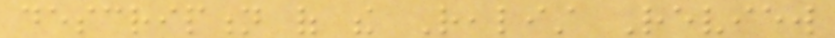description of the Realist Review
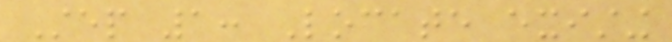Step 1: Locate existing
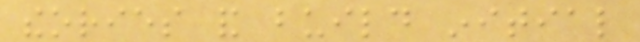theories and build initial
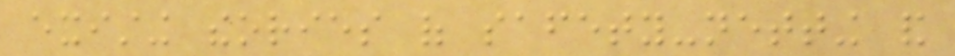existing theories of safety-netting and
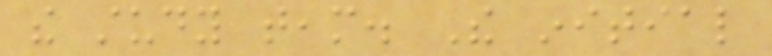the study team. The initial
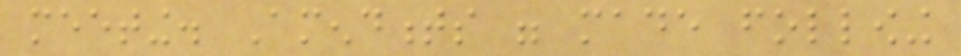meeting. Amendments were made following
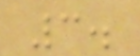3.
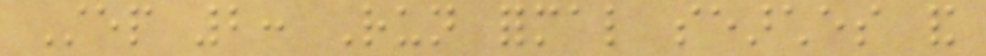Step 2: Run formal searches and
